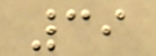39
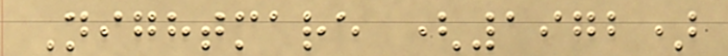Nightmare (1972)
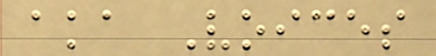aka Voices
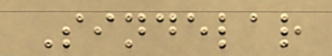Sindelar
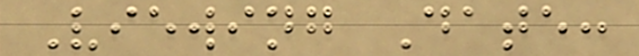Viewing Date:
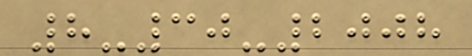8-30-2008
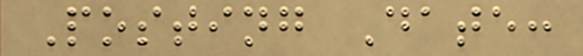Posting Date:
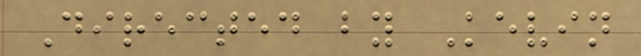Directed by Kevin
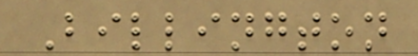Billington
